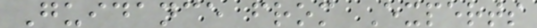Guidance from Experts
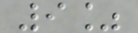9%
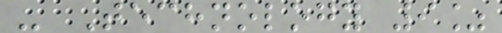- Technology 9%
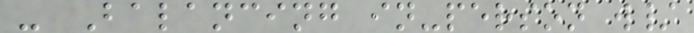- Balancing in-person w/
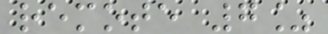remote 7%
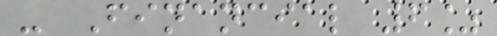- Financial 6%
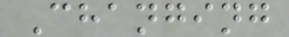Changing
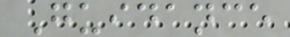Guidance
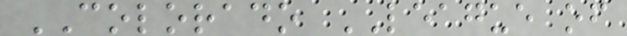COLORADO LEAGUE of
